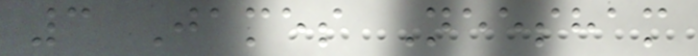3 James Neesham
